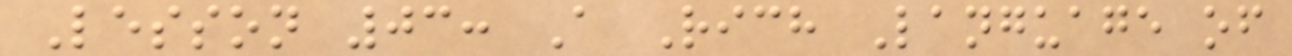Lesson 03: A Rich Language of
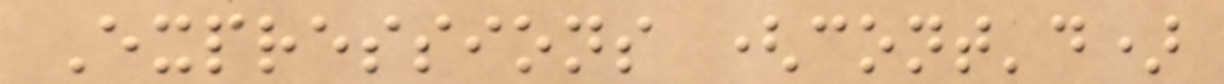Expressions (cont'd)
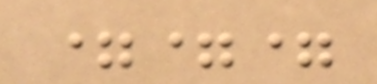===
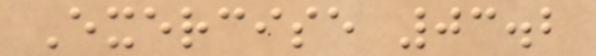Exercise 03.2
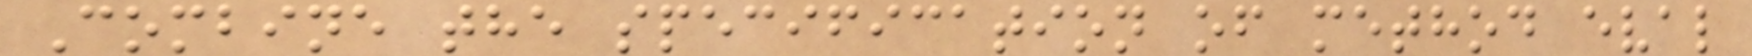Combine the specification of method eval
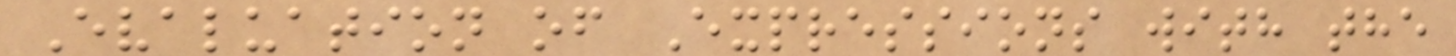Evaluation of Expressions with the
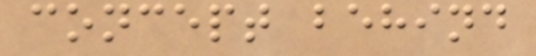concept behind
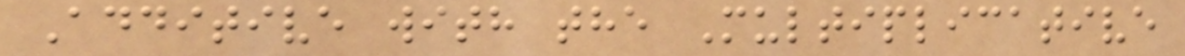Additive with the Multiplicative
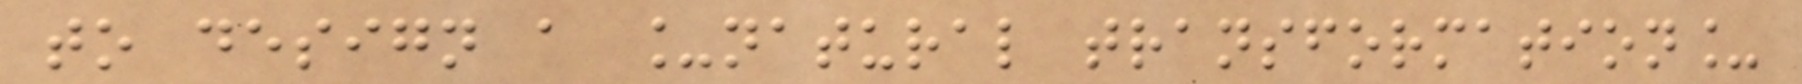to design a _natural transformation_
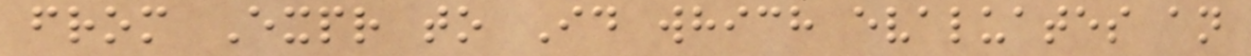from Expr to Id which evaluates an
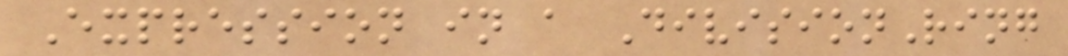Expression in a DivisionRing
